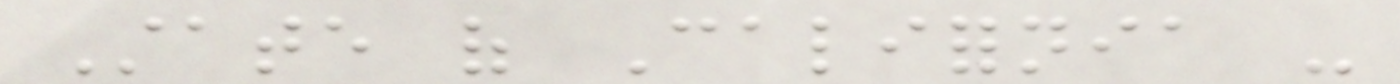State of California -
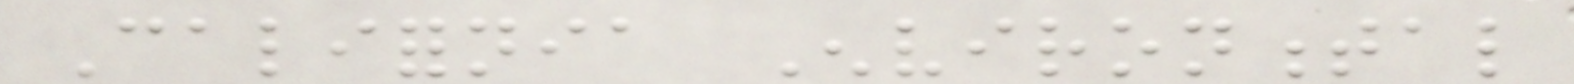California Environmental
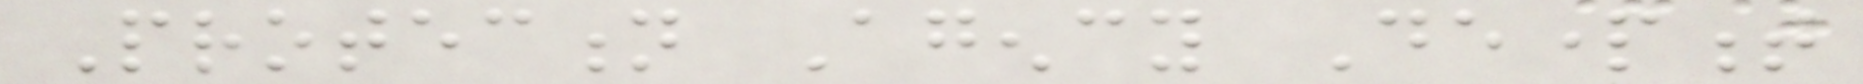Protection Agency Department
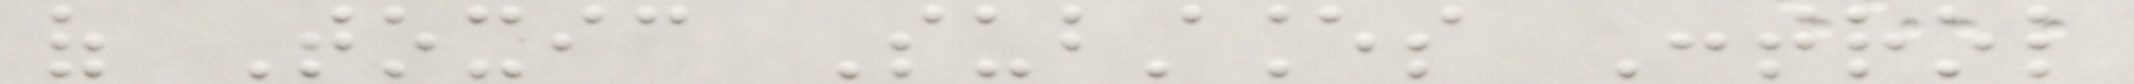of Toxic Substances Control
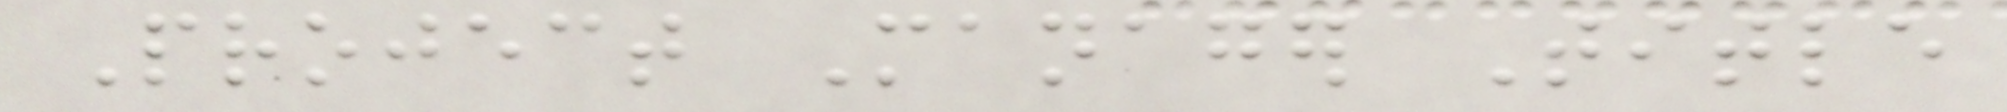Project Manager Title
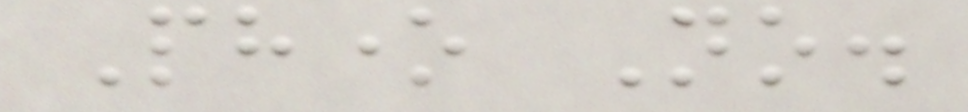Phone No.
